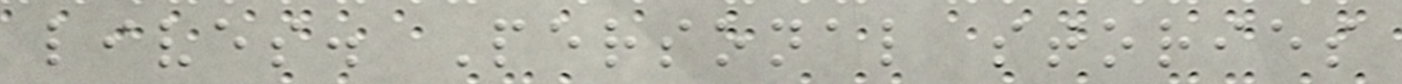lives. Personal stories
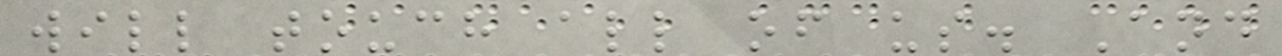will touch all of us. And
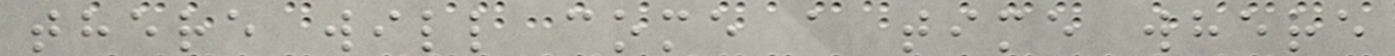there will come a time where
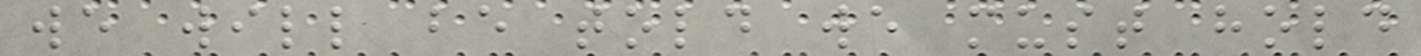we will be told we must hold
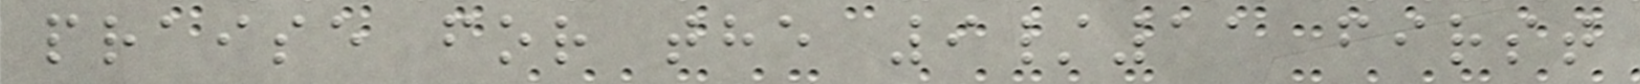praise for the 9/11 first
